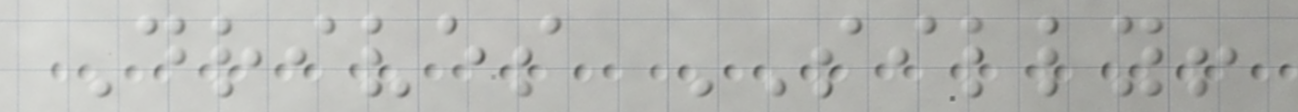Drives SILLY!
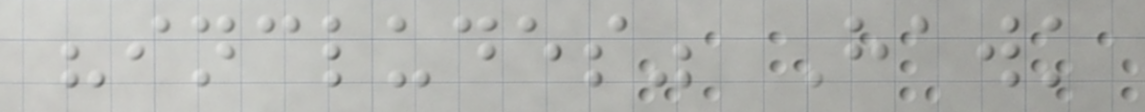"includes" Hawk
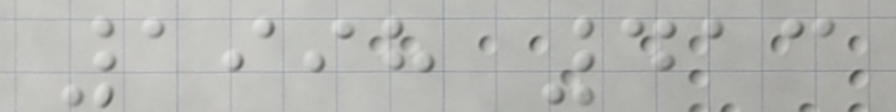1998 413
